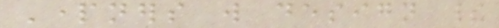Partners will design their
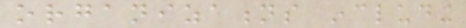organizations including
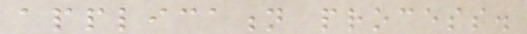application process.
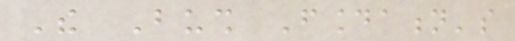The Bush Foundation's
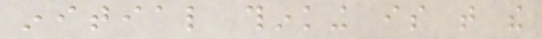initial thinking is that the
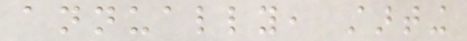annually, starting
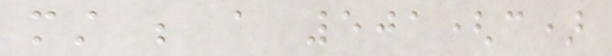must be a 501(c)
